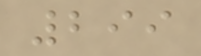299
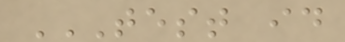TEST ID
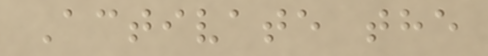Activate the
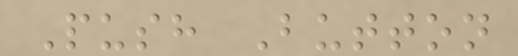Push Button
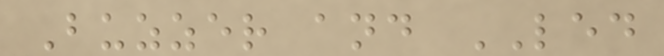Buzzer and LED
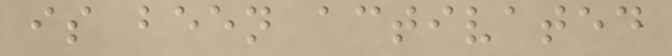is been activated
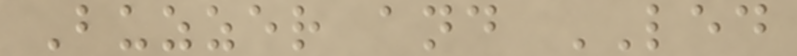Buzzer and LED
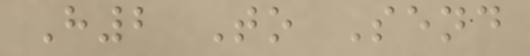H2 To Send
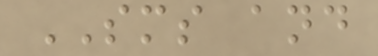SMS and
